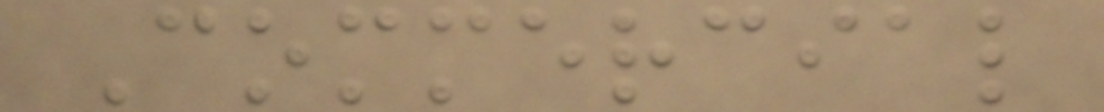Commercial
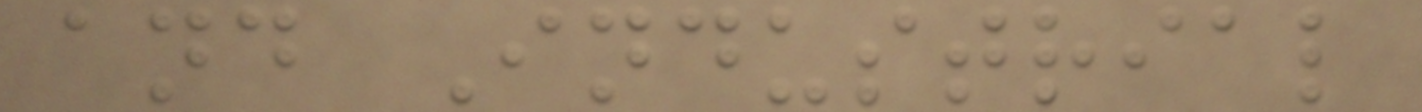and Industrial
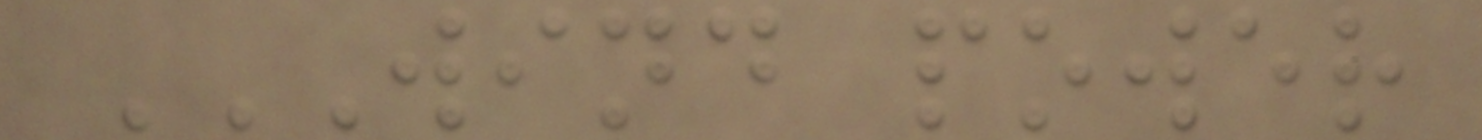WIND POWER
